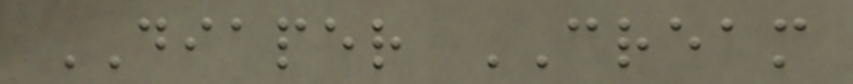DIAPER CREAM
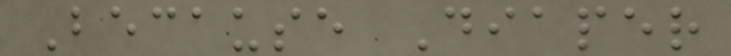Because Diaper
